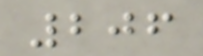206
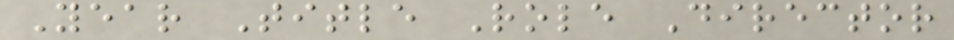Year Title Role Director
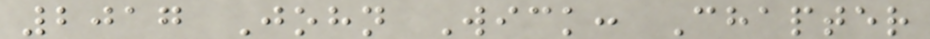2017 John Wick: Chapter
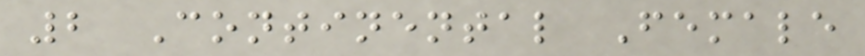2 Continental Female
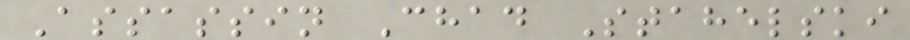Assassin Chad Stahelski
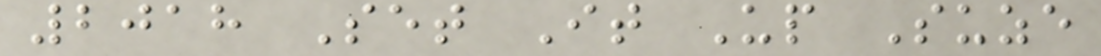2018 Set It Up Suze
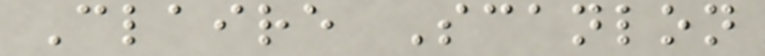Claire Scanlon
